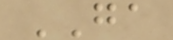GA
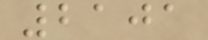2101
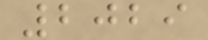2029
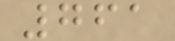761
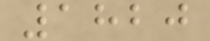1820
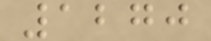1270
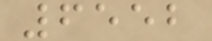6552
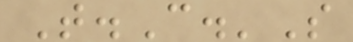T.C.'S
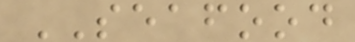SEAFOOD
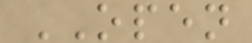OPEN
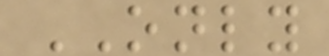ONLY
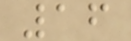16
